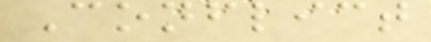Conflict
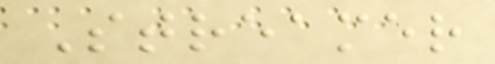Streamer
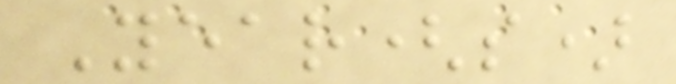Year(s)
